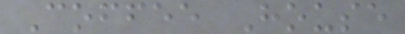Coffee House
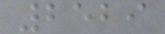2529
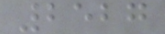2527
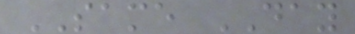SAME DAY
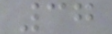37
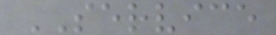SERVICE
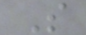S
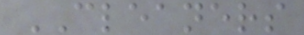CLEANERS
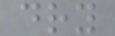dry
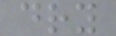dry
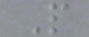P
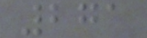271
